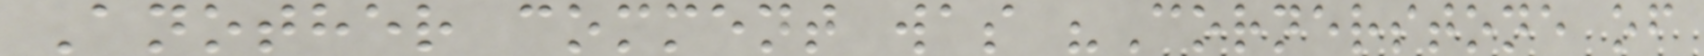Another comment was "Cornerstone of
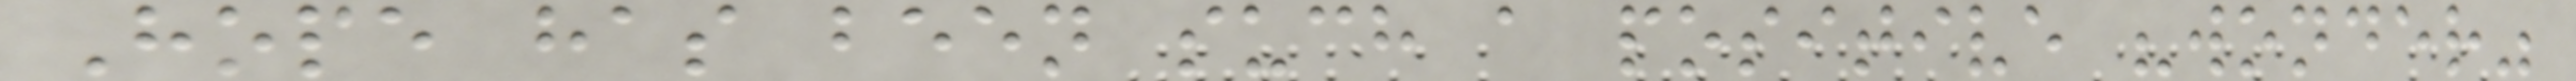Hope has been such a positive "wonder"
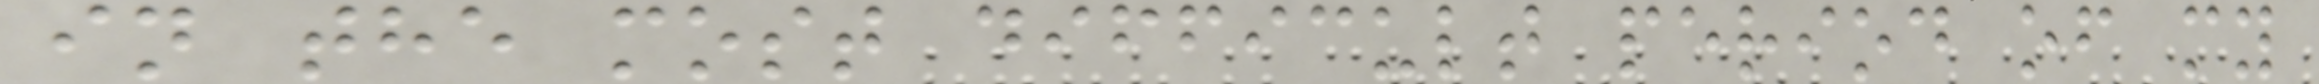in the most difficult period of my
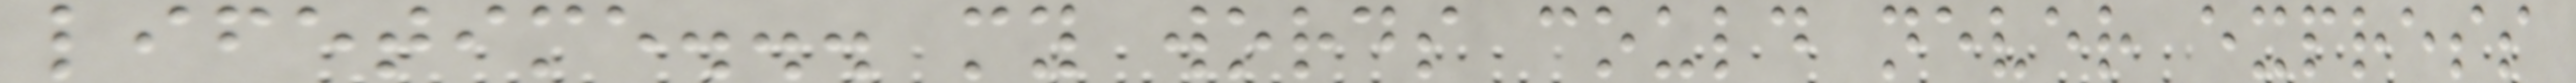lifetime... my words could never express
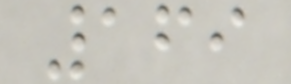169
